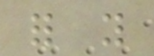for you
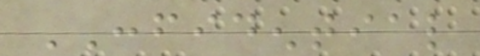CONFIDENTIAL
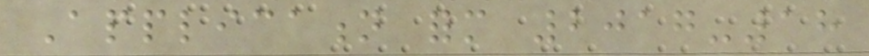Application form 2017-18
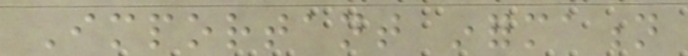Important information
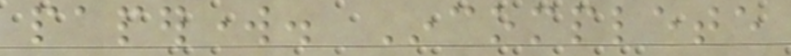paperwork. Incomplete
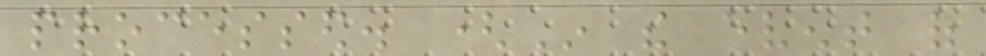processed. (In the event of
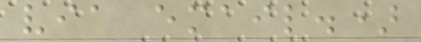via email.)
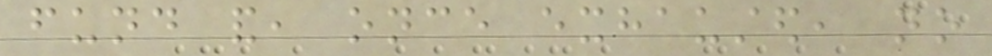fund and, once exhausted, no
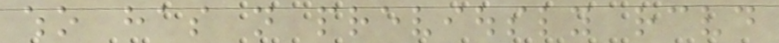who has not previously received
